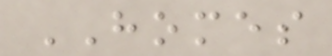HOMES
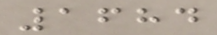1684
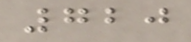720
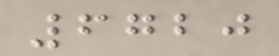6720
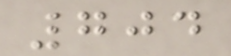704
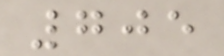705
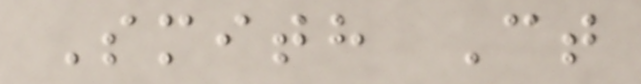Smith Ct
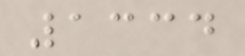1334
